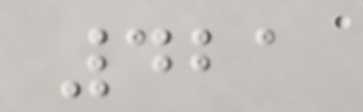421
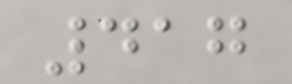417
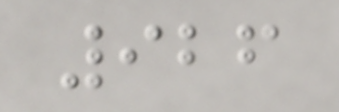926
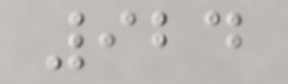924
